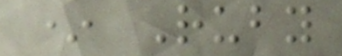* Ruby
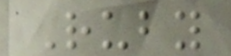Ruby
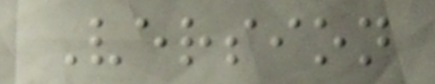Version
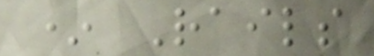* Rails
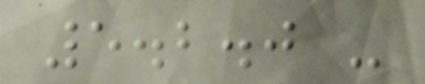5.2.0 -
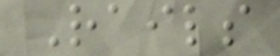Rails
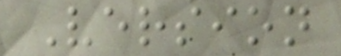Version
